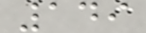149
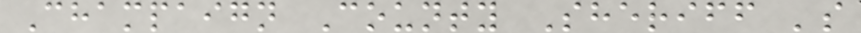Champaign County Sheriff 's
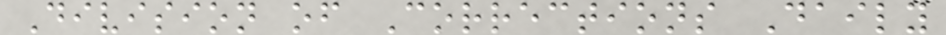Division of Corrections Daily
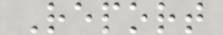Report
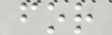for
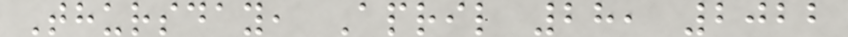Thursday, April 28, 2022
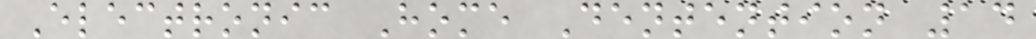Electronic Home Dentention 14
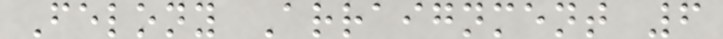Felony Arraignment 6
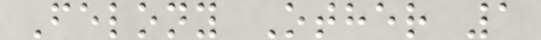Felony Other 1
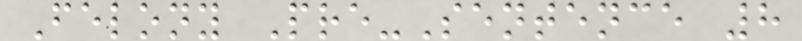Felony Pre-Sentence 8
